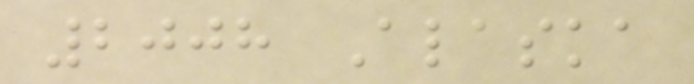2008 Alaska
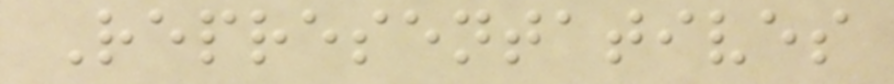Representatives
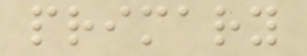primary
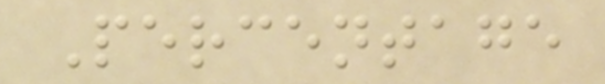Percentage
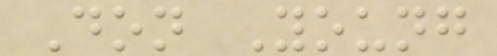Don Young
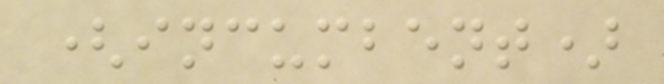(incumbent)
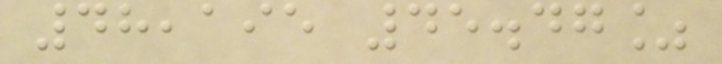48,195 45.47%
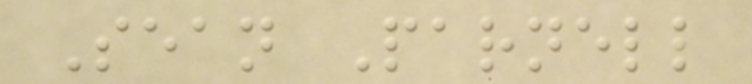Sean Parnell
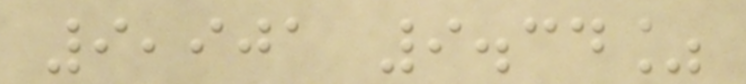9,901 9.34%
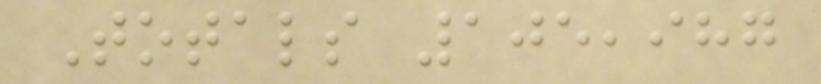Totals 105,987
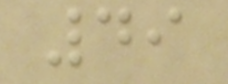49
